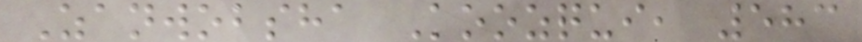Zanwobsha Koozqui, 583
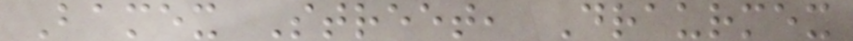Bamex Street, Draurmex
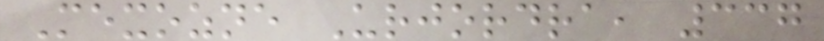Mexozne Urjordra, 337
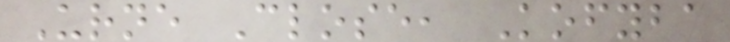Urne Close, Kofyba
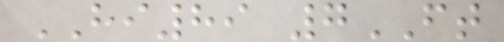HI89 7FT
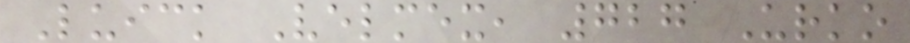Luick Velmex, 727 Urko
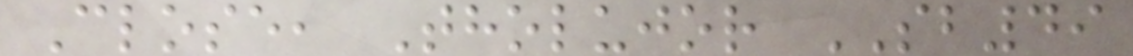Close, Tholujor SB49
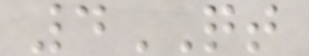4QT
